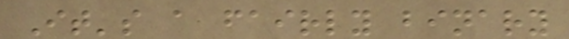It's a fairly binary
